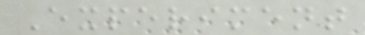Experiment
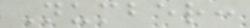Number:
